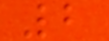2
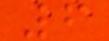6
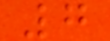7
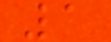1
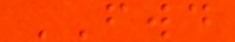FWD
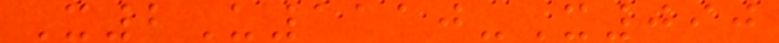X2U1110-X090
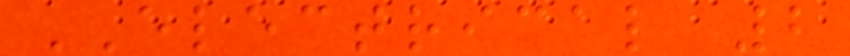ELECTRICAL 2
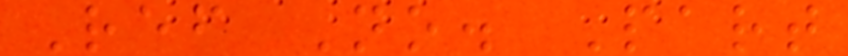Ref No. Part
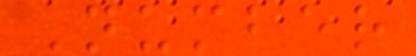Number
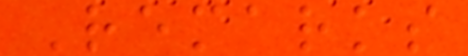Remarks
